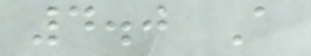4.0 A
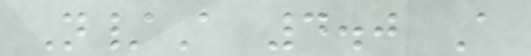N/A 4.0 A
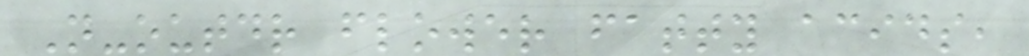N-outdr flower fatty acids,
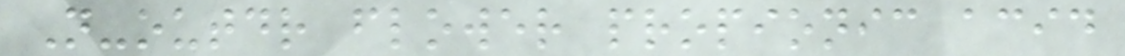N-outdr flower propionic acid
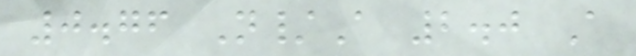0.76 N/A 2.0 A
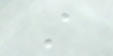A
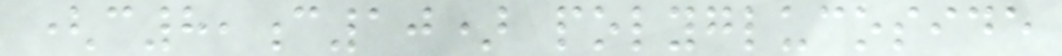(c8,c10) polyglucoside
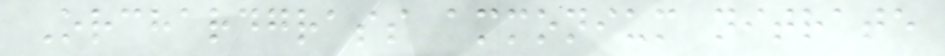Orchardgrass ammonium nitrate
